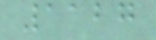1127
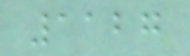1127
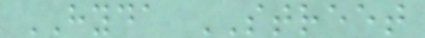HYDA STREET
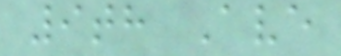9th Ave
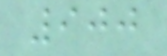900
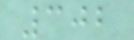302
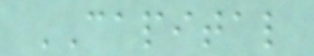CAPITAL
